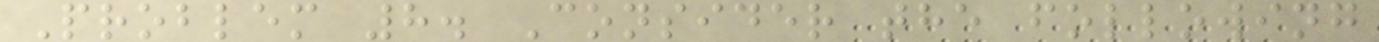Problem 8. Consider the following
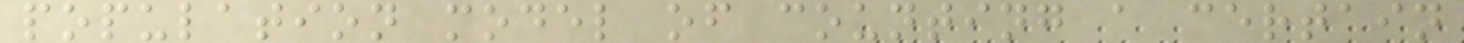population model of counting a certain
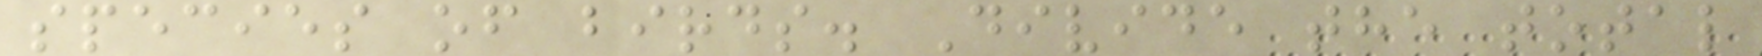species of birds. Divide the total
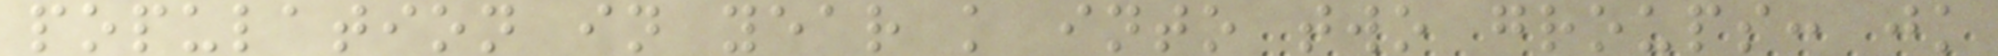population in year k into two groups: jk
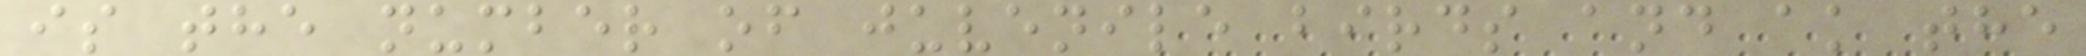is the number of juvenile birds and ak the
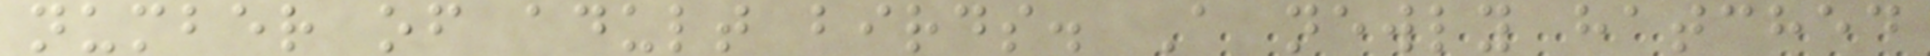number of adult birds. A newly hatched
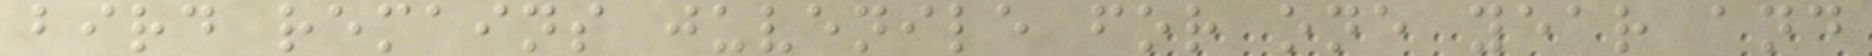bird remains juvenile for one year and
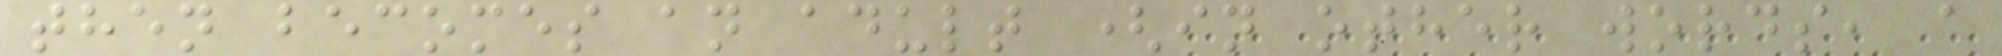then becomes an adult (in other words, a
